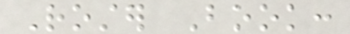Roster Book:
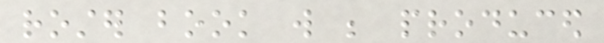roster book will be produced
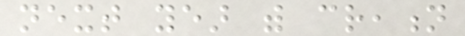next year with creation
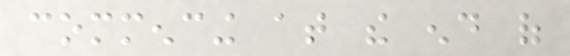commencing at the end of
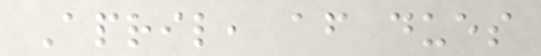April, after dues
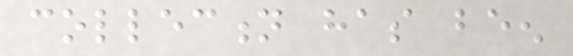collection has been
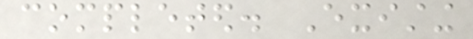completed. Existing
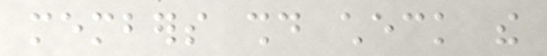members should check the
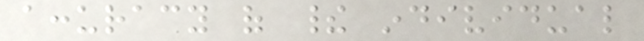accuracy of their individual
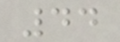44
